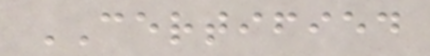CERTIFIED
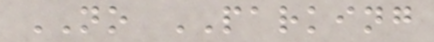NO PARKING
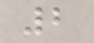2
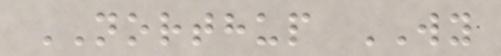NORTHUP WY
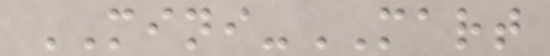MINI-MART
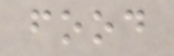food
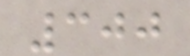300
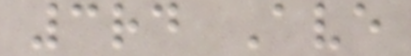3rd Ave
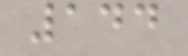144
